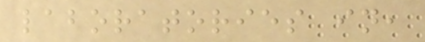laboratories in,
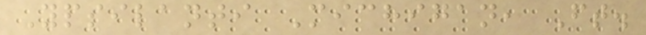Ypsilanti Michigan, Ft.
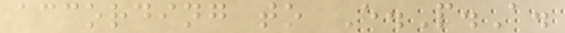according to E.P.A.
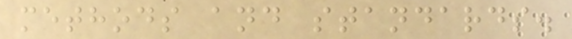methods and standards.
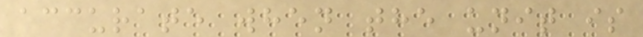accurate when the unit is
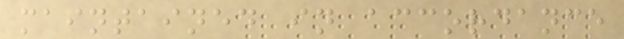maintained in accordance
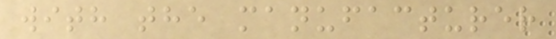with the manufacturer
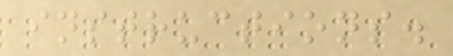instructions.
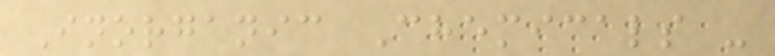Inorganic Chemicals -
